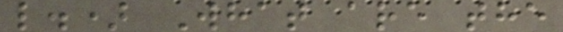l.) What are the
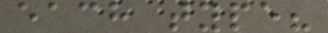each type?
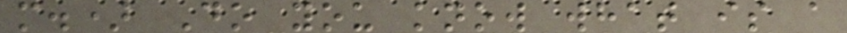m.) Do you know what is a
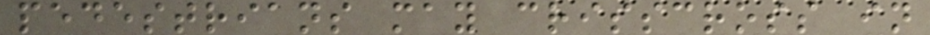pedestrians may crisscross in
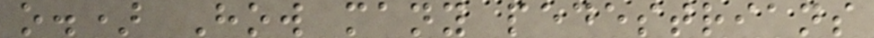o.) How many pedestrians
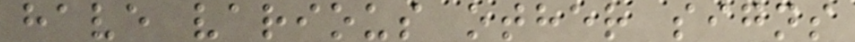have various other signs
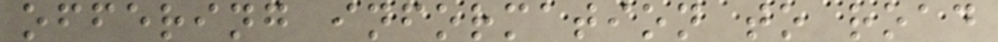offering information to road
